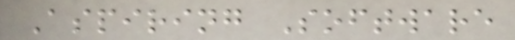Aspiring Software
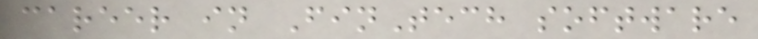career in FinTech software
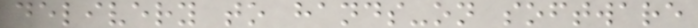delivery to hands-on software
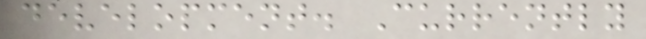development. Currently
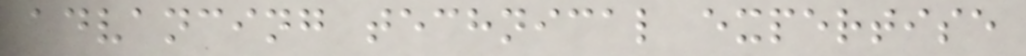advancing technical expertise
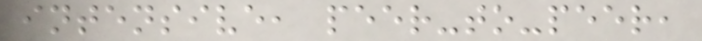intensive, peer-to-peer,
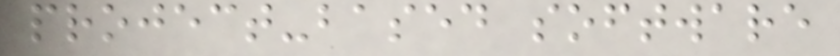project-based software
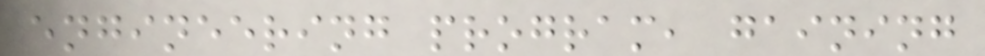engineering program, gaining
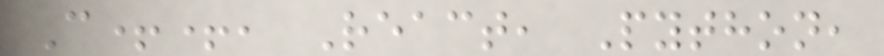C++, React, Python,
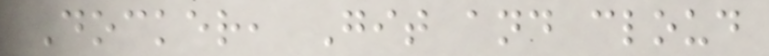Docker, Git and cloud
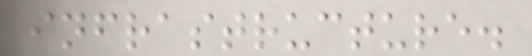infrastructure.
